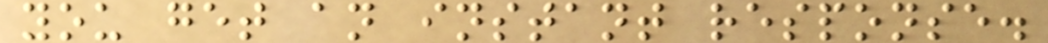you get an instant response.
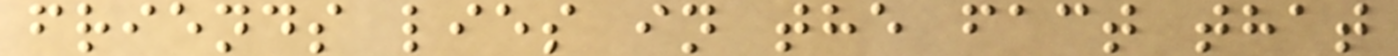friends lies in the fact that
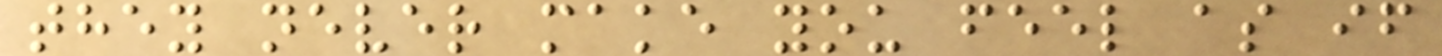they never make you feel as if
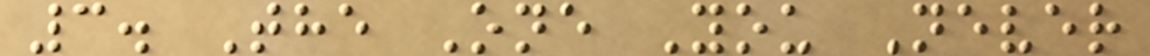3. The One You Never
